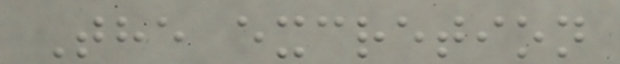The excretion
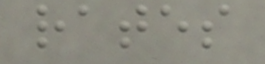rates
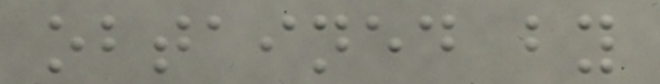obtained by
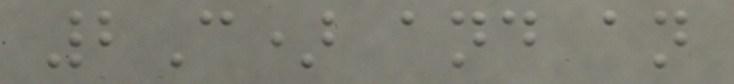2C) and an
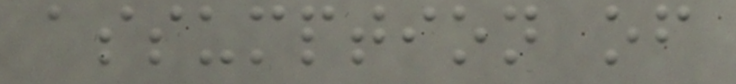assumption of
